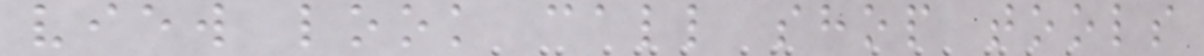view look call shop tools
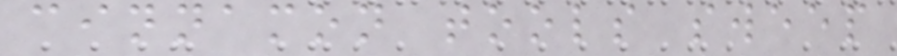cinnamon tools sweep
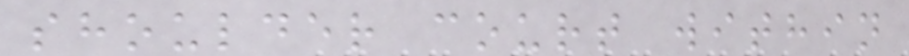shoulder court within
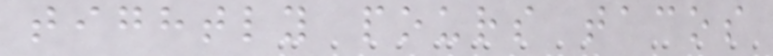tightly pours tacos
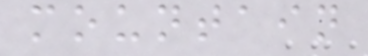mountain
